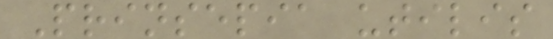Prinsepia utilis
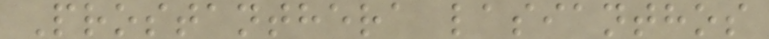Prostanthera lasianthos
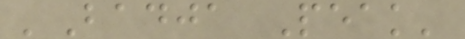'Badja Peak'
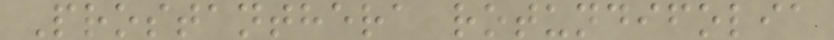Prostanthera rotundifolia
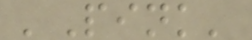'Pink'
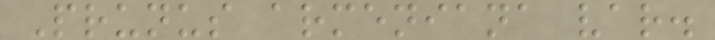Prunus armeniana var.
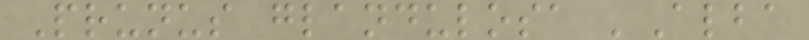Prunus glandulosa 'Alba
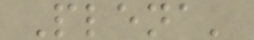Plena'
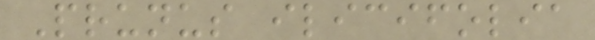Prunus ilicifolia
